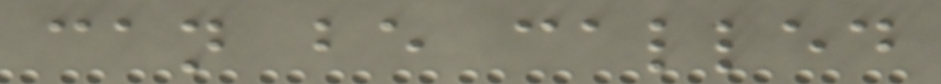can be called
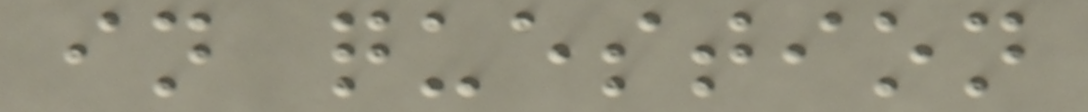in question
